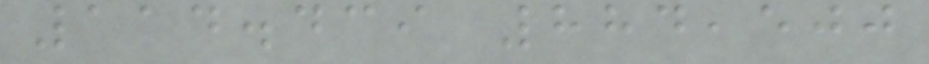114.439 884,500
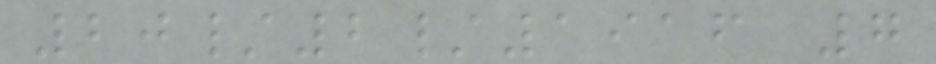20/2/1916 7
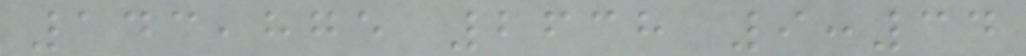143,875 2638 9:34
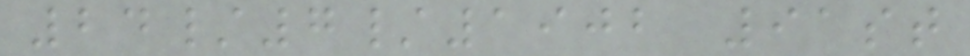24/7/1902 91st
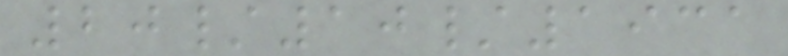20/10/1931
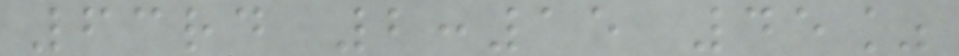63rd 2:15 45%
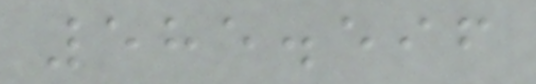585.596
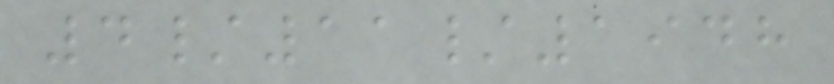4/11/1948
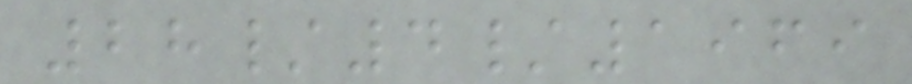28/4/1969
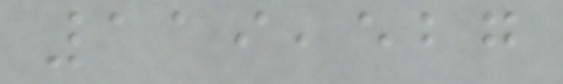119,527
